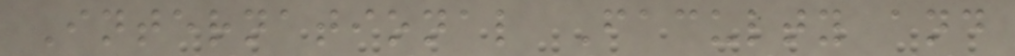International Faculty and
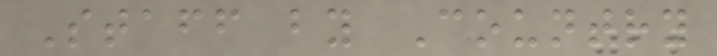Staff by Country
